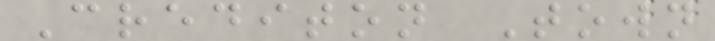Crediton Town
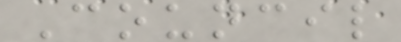Council
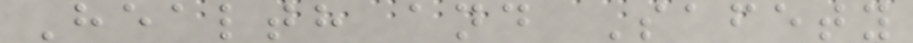Health and Safety
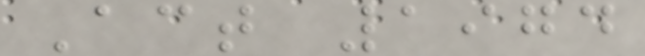Act 1974
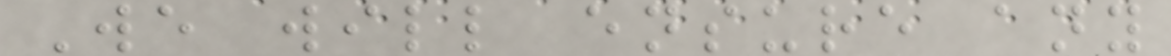We will ensure any
